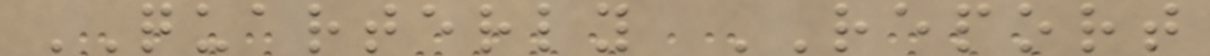QUARTERLY REPORT
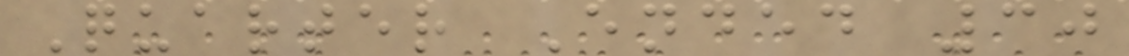Quarter Ended 30
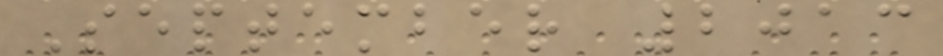September 2013
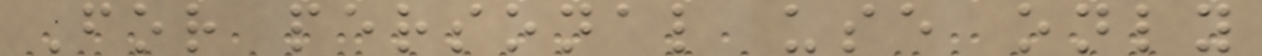For personal use only
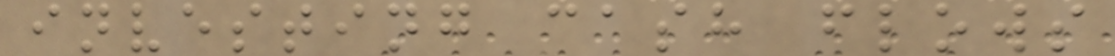investing cash flows
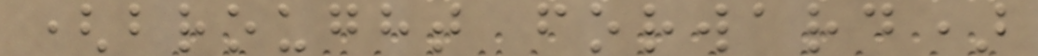(brought forward)
